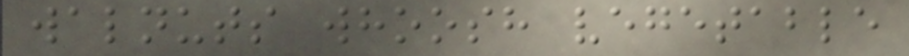walnuts whoosh vegetable
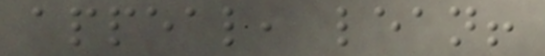appeal, lean!
